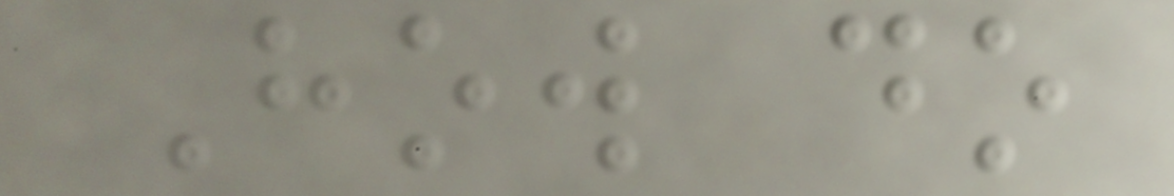How do
